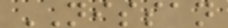NISSAN
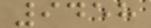9458
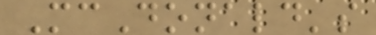McDonald's
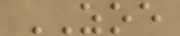ZOE
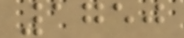1750
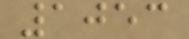1053
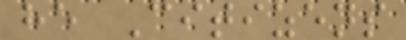he Citizens
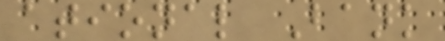ational Bank
